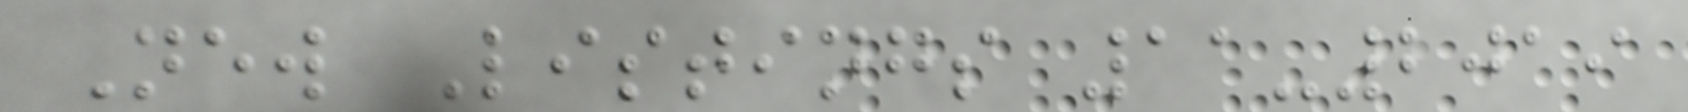New Listings 11-2019
